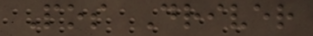Pos Driver
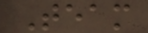Team
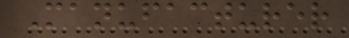Manufacturer
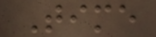Time
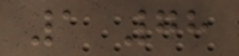1 78
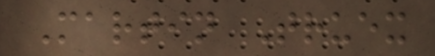Martin Truex
